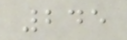245
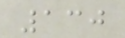130
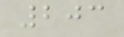203
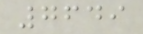7649
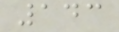143
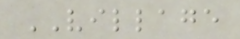VILLAGE
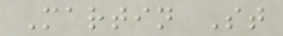Martin St
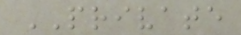PRIVATE
